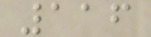116
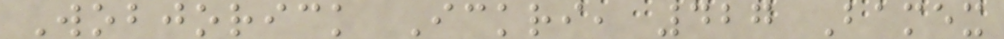Wobjorick Ickri, 427 Bamex
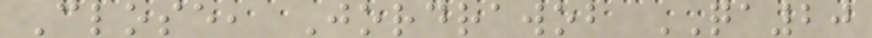Close, Jordrawob QA20
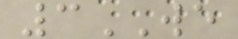3WE
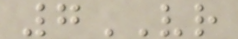7VR
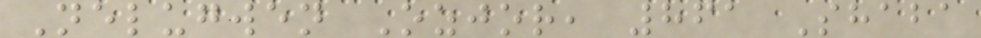Nelugwen Ozjor, 861 Shaba
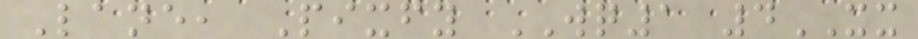Lane, Pixfy WQ1 4XX
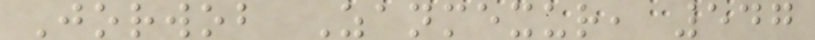Jorwob Zanmexur, 547
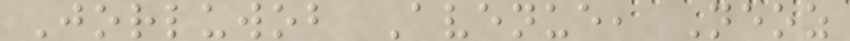Jorluwob Avenue, Neoz
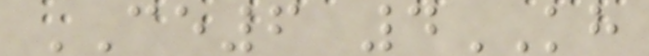CE6 4KH
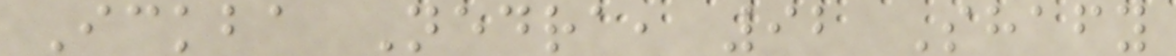Ickba Nedra, 92 Shafy
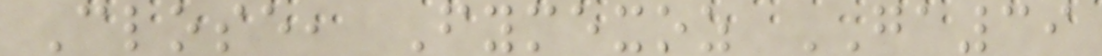Close, Fymexoz GA39
